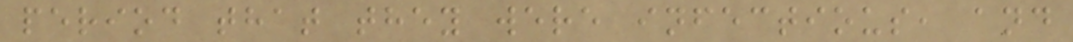period that they were infectious, and
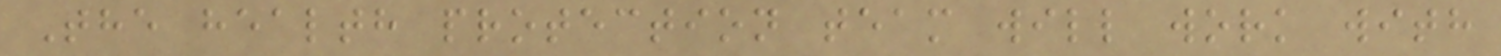The health protection team will work with
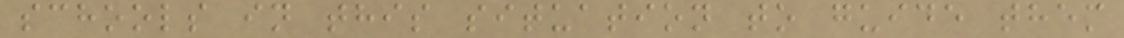schools in this situation to guide them
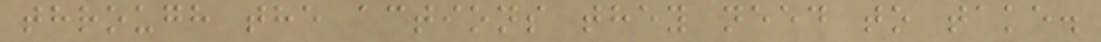through the actions they need to take.
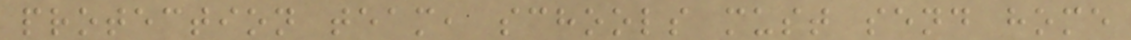protection team, schools must send home
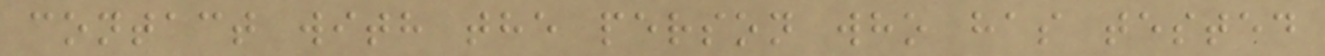contact with the person who has tested
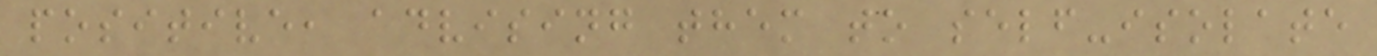positive, advising them to self-isolate
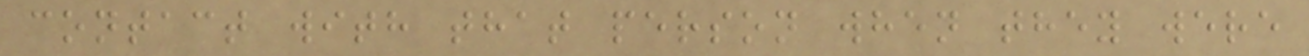contact with that person when they were
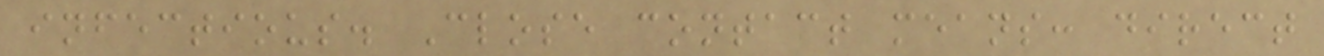infectious. Close contact means: direct
